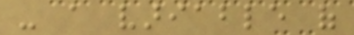- a variable of
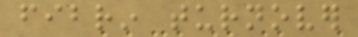fibrin turnover
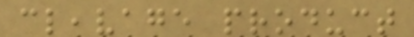cleavage product
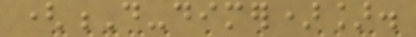(D-dimer)].
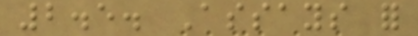2.5. Assays for
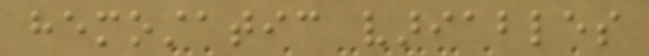hemostatic variables
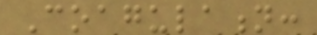Coagulation:
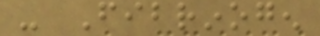- Fibrinogen
